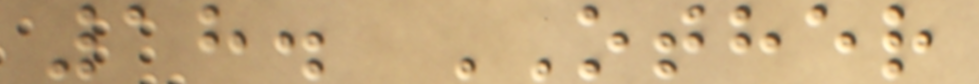18. OTHER
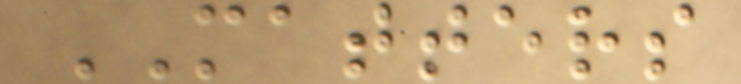MATTERS
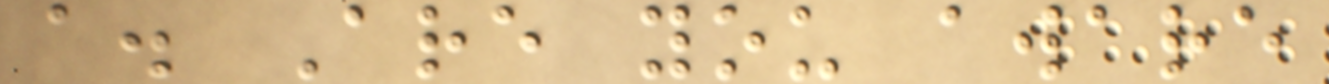a. Are you aware
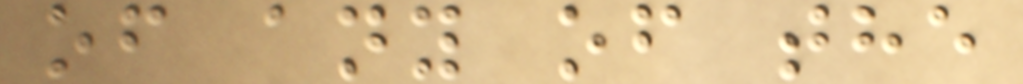of any of the
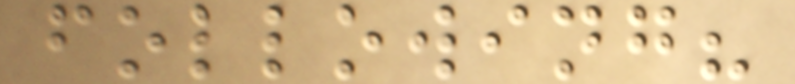following?
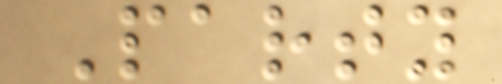Party
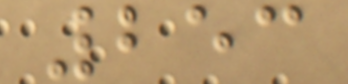253
